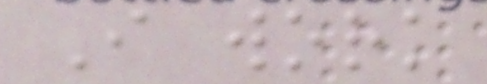I work
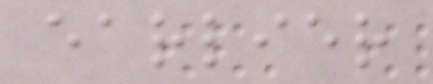earlier
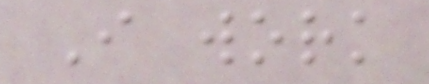I work
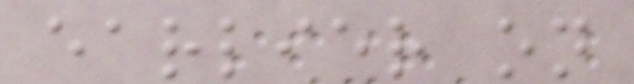earlier on
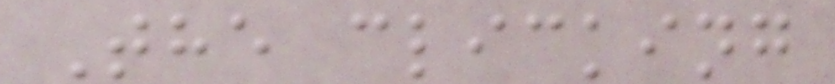The clicking
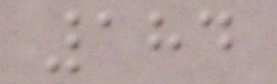184
